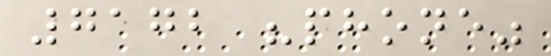7172 "phone"
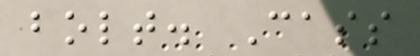bolt. Cass
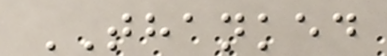THANKED
